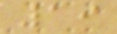19
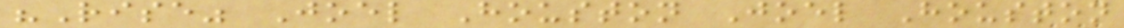"Rise" Joel Houston Joel Houston
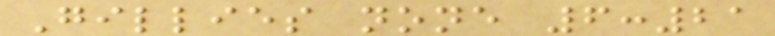Gillies none 6:21
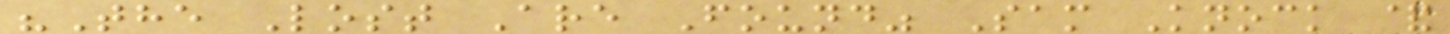"The Lost Are Found" Sam Knock &
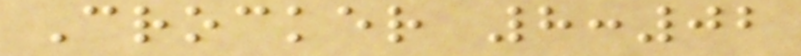Crocker 8:02
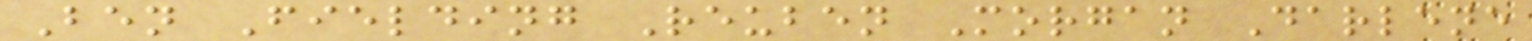Ben Fielding Reuben Morgan Darlene
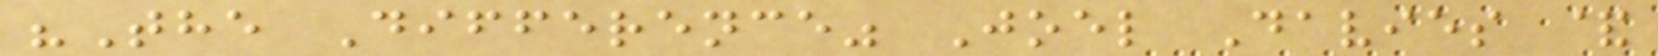"The Difference" Joel Davies &
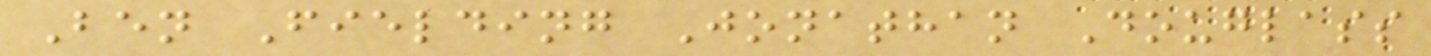Ben Fielding Jonathan Douglass
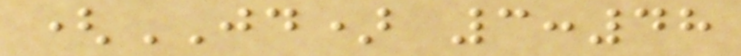(JD) 3:48
